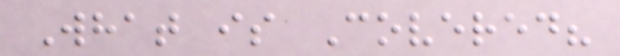What is Covered?
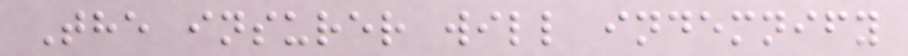The insurer will indemnify
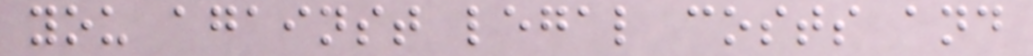you against legal costs and
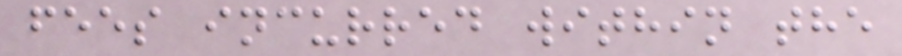fees incurred within the
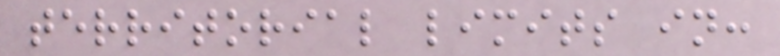territorial limits in:
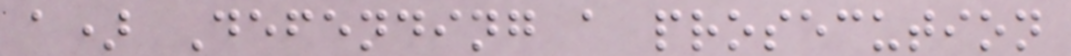a) Defending a prosecution
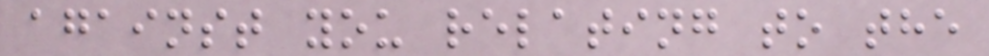against you relating to the
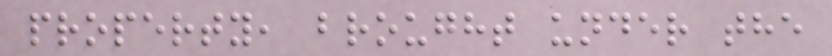property, brought under the
